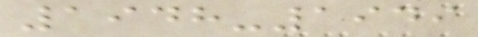1948-1949
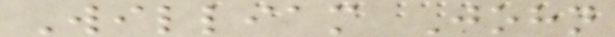William John
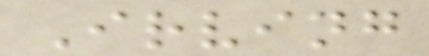Irving
